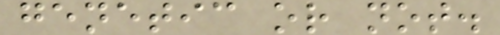genetic or not.
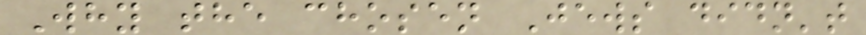Why the chosen Jews didn't
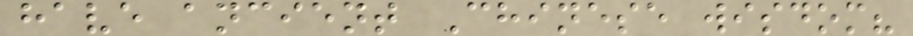have ancient Chinese wisdom?
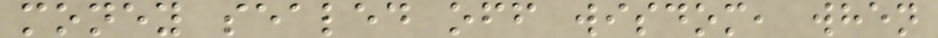money sealed off wisdom, when
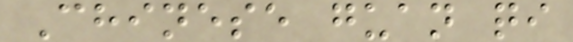Chinese guan qi
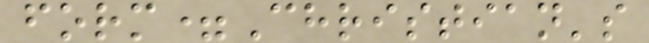form=Christian's
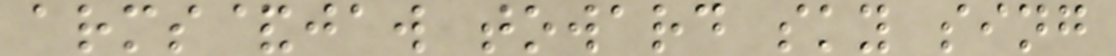arms&jaw toward sky sing
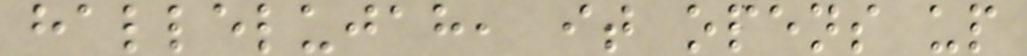hallelujah, it opens up
